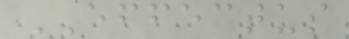EFFECTUS
